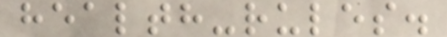health-rules.
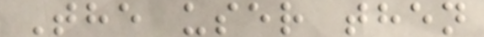The user then
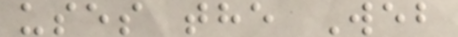uses the Web
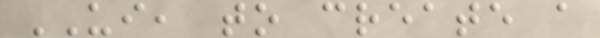UI, to create a
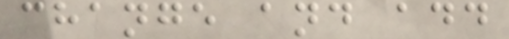change and add
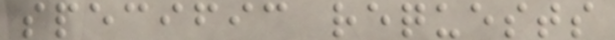specific requests
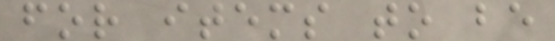for items to be
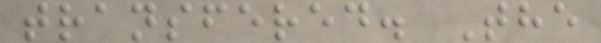transfered. The
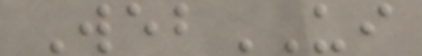WebUI
